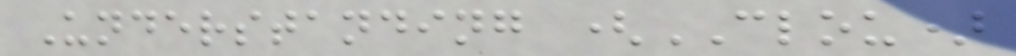Understanding (CLOU)
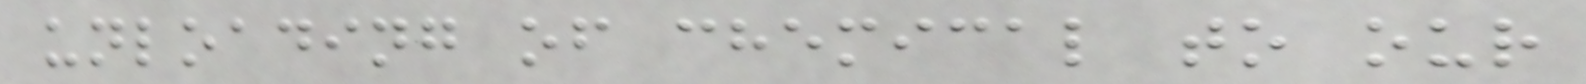unloading of chemical to our
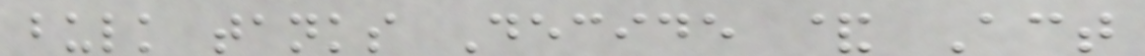bulk tanks Decide & Act
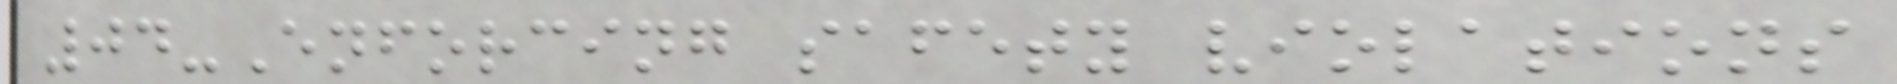04-Enforcing safety violations
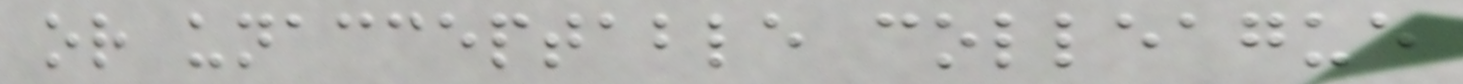or unacceptable colleague
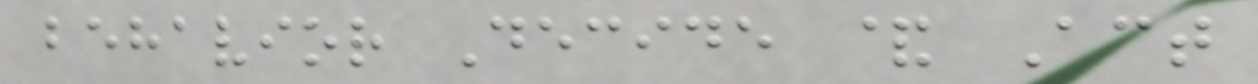behavior Decide & Act
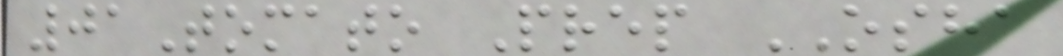01Tomato Prep OSHA
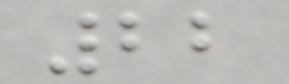22
